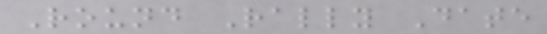Round Rally Date
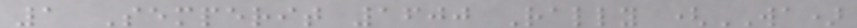1 Semperit 1600 Rally (WA)
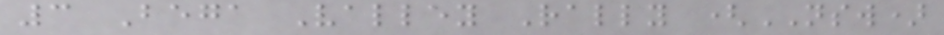3 Bega Valley Rally (NSW)
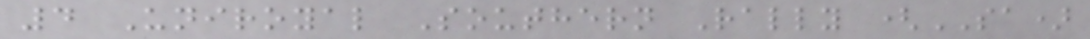4 Uniroyal Southern Rally (SA)
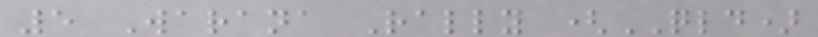5 Warana Rally (QLD)
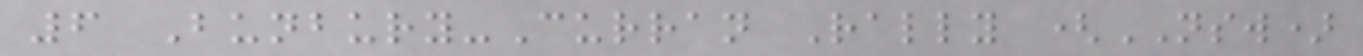6 Bunbury-Curran Rally (NSW)
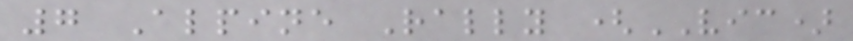7 Alpine Rally (VIC)
